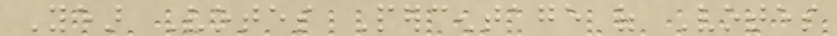Year Votes Percentage of Votes
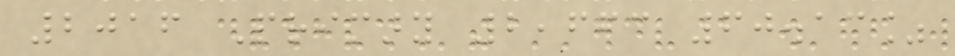2016 Primary 2,663 60.13%
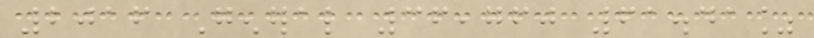2016 General 36,760 61.41%
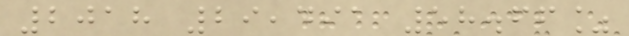2018 29,491 58.66%
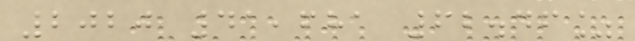2020 41,681 62.46%
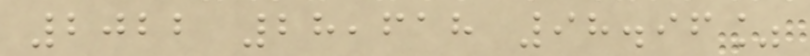2022 28,618 98.96%
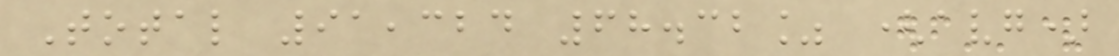Total 91,324 68.32% (avg)
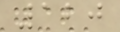120
